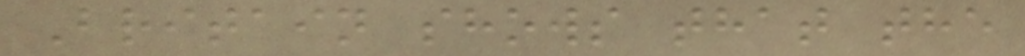Britain shows that the
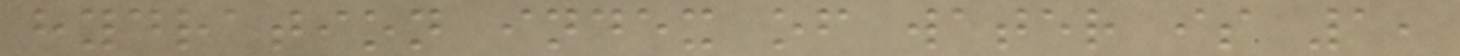hydration index of water is 1,
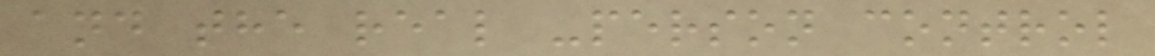and the real -person control
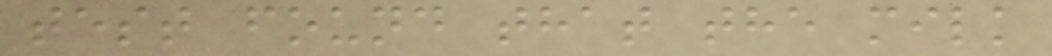test found that the milk
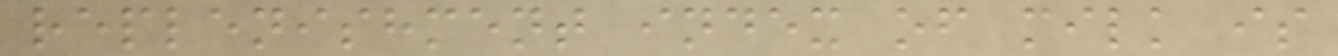replenishment index of milk is
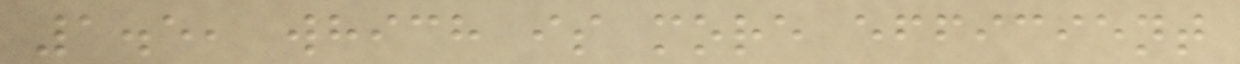1.5, which is more efficient
